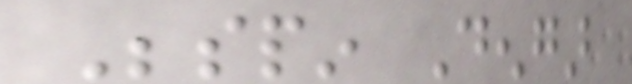Bespin Dengar
